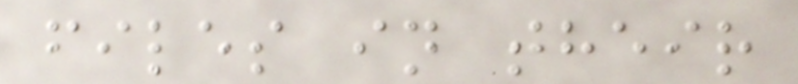files in their
